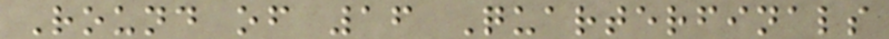Round of 16 Quarterfinals
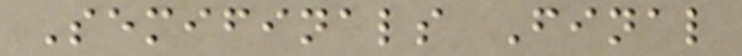Semifinals Final
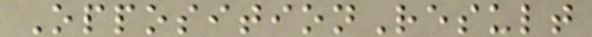OppositionResult
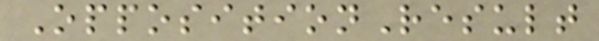OppositionResult
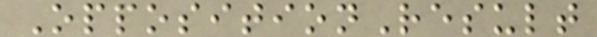OppositionResult
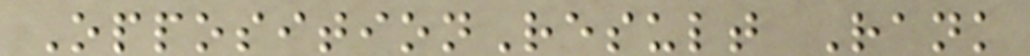OppositionResult Rank
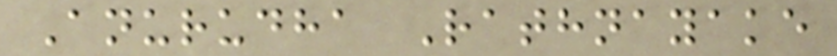Anurudha Rathnayake
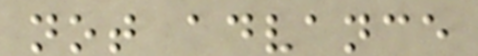not advance
